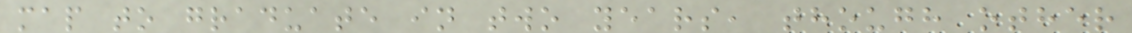map to graduate in two years, though other
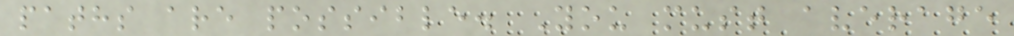paths are possible. You must average
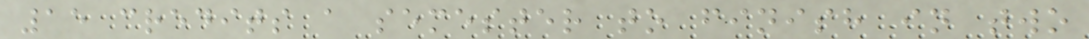15 credits a semester to finish in two
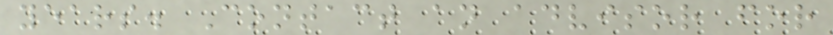years. Contact an advisor for
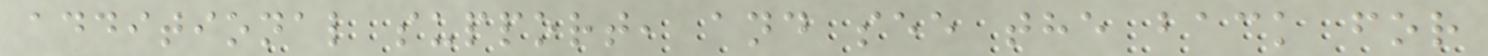additional support, and see the back for
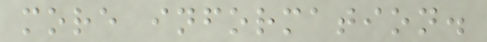more information.
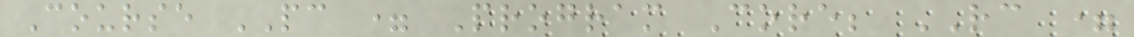Course PC = Program Core; RC =
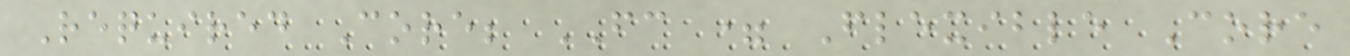Required Core; FC = Flexible Core
